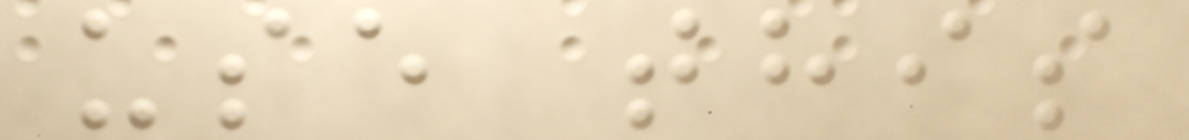use this
